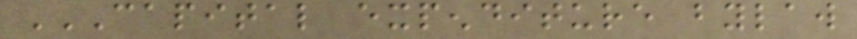CAPITAL EXPENDITURE BYLAW
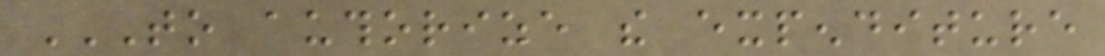TO AUTHORIZE THE EXPENDITURE
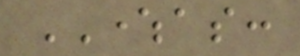WHEREAS:
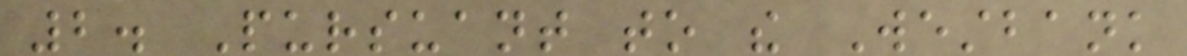2. Pursuant to the Westbank
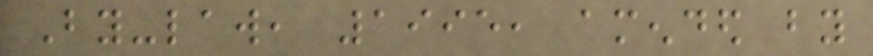By-law, 1995, amended by
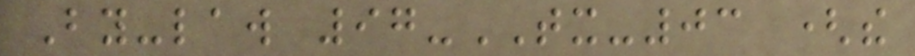By-law 97-TX-03 (the
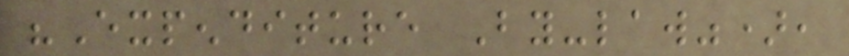"Expenditure By-law"),
